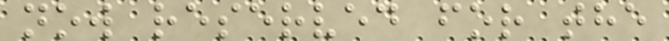now reserved for the
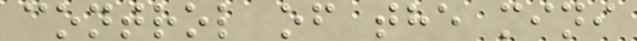control of the mini
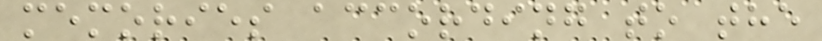memories according to the
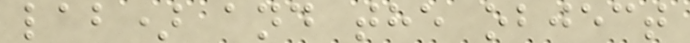lab) and the object
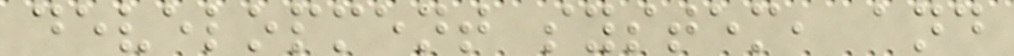development system, and
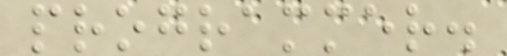programmer.
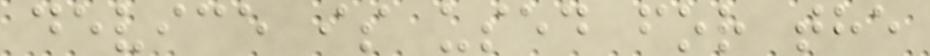device is used for the
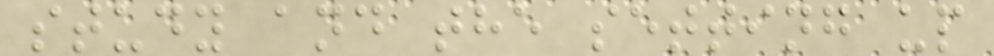study and the setting up
